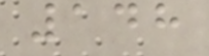148
